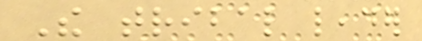The tribal leader
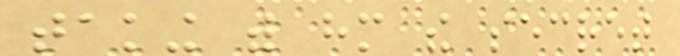taking with him the secret
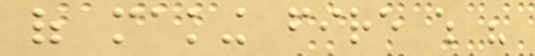of making fire which his
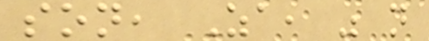son, Za, was not
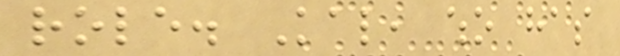role. Kal, who has
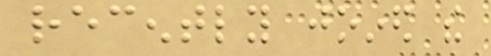recently joined the
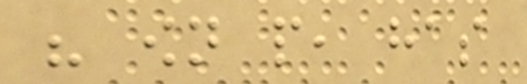his own people, has
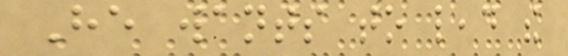He wants to lead the
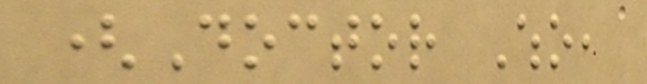(Doctor Who,
